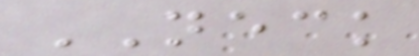NECK
